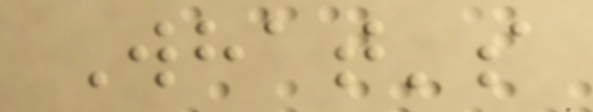What's
